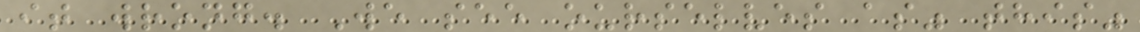it wrong. We see ourselves as" this"
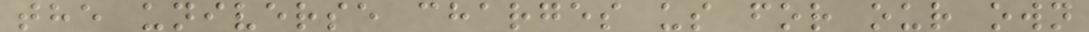the universe charges us for our own
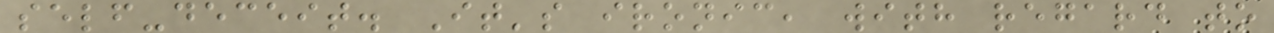self-deceit. It's ironic, with regard to
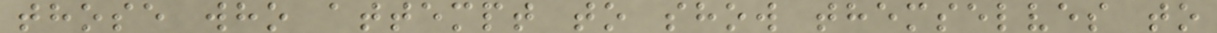those who attempt to show themselves to
